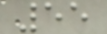55
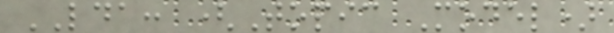LDA: (Topic Model)
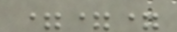===
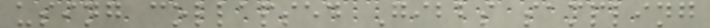using collapsed Gibbs sampling
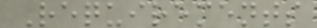Requirements
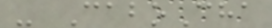- CaboCha
